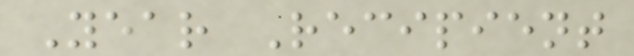Year Recipient
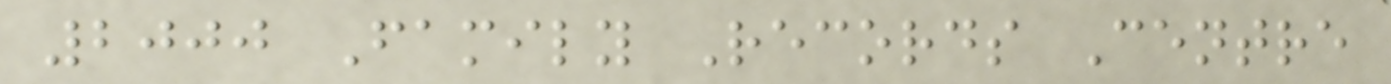2000 Family Records Centre
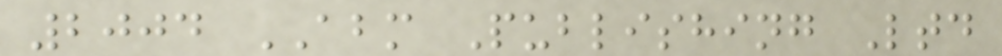2004 ABM Publishing Ltd
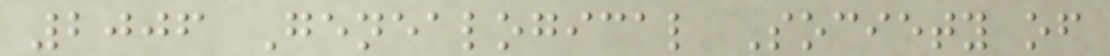2006 Genealogical Society of
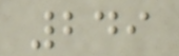249
